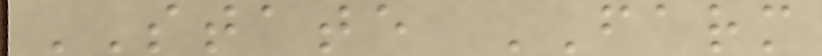STATE FARM
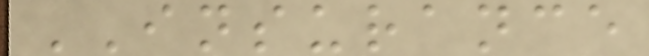INSURANCE
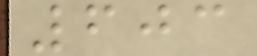603
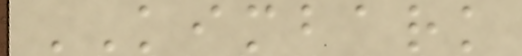KIMBARK
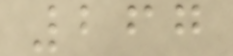267
